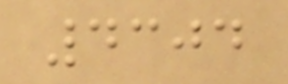4304
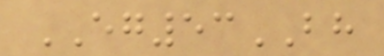EG53BH
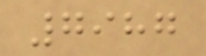7987
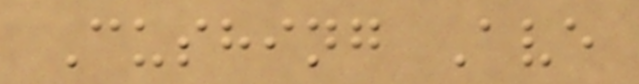Cushing Ave
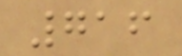716
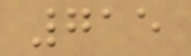715
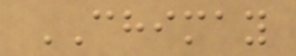CHIMAY
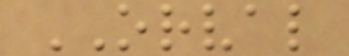ORVAL
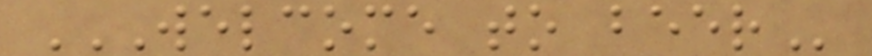WELCOME TO BEER
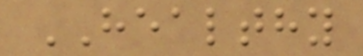HEALTHY
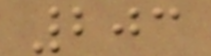203
